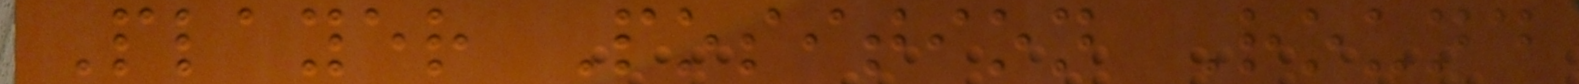Player Position Round
